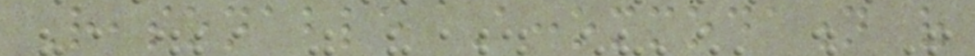Reasonable Accommodation of
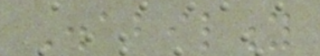Disability
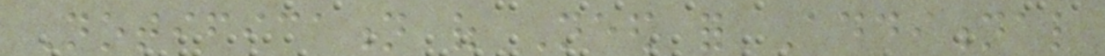Notification of Need for Additional
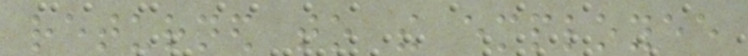returned to the employee
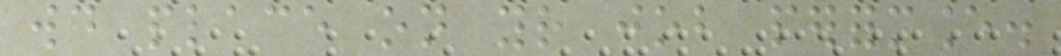would place on your job performance.
